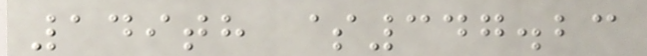149th $347.23
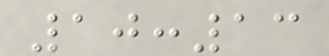10:13
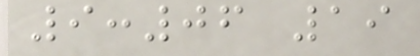9:06 19
